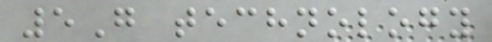5G technology
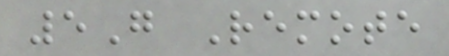5G Remote
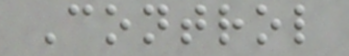Control
